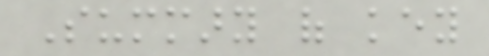Summary of key
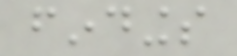findings
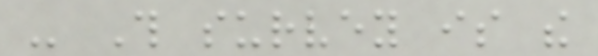- This survey is the
